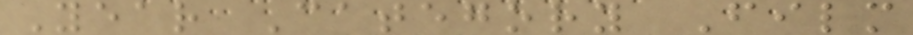Year Category Film
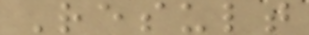Result
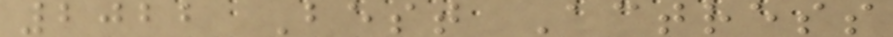2022 Best Actress
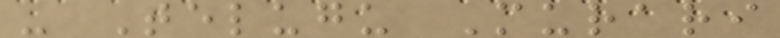- Telugu Murari
